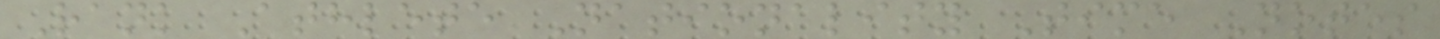Rank Athlete Nationality Time Notes
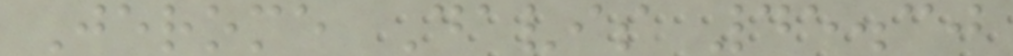Jerome Davis 45.30
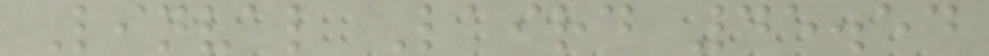Linval Laird 45.54
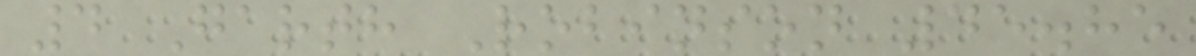4 Garth Robinson 45.85
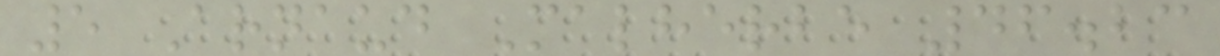5 Arnaud Malherbe 46.23
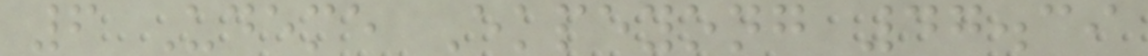6 Udeme Ekpeyong 47.39
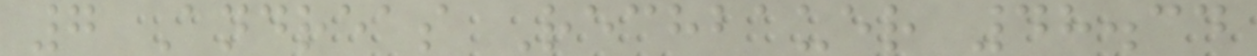7 Andreas Rechbauer 48.34
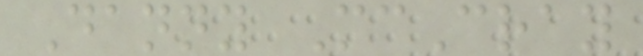Danny McCray
